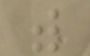with
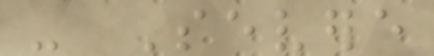- Severe
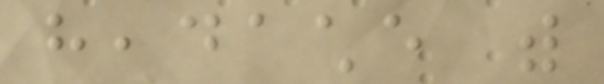headache with
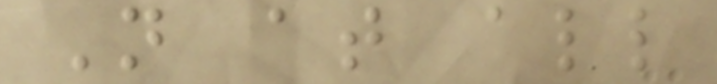Not at all
